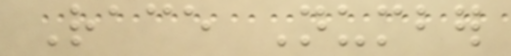Race Number
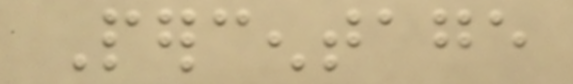Percentage
